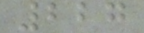227
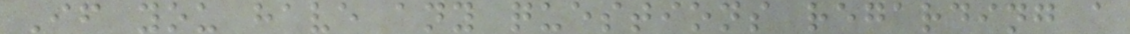If you have any questions regarding a
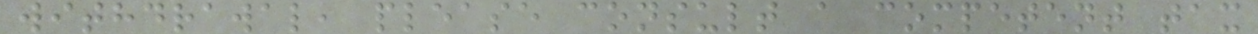withdrawal, please consult a competent tax
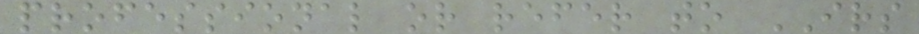professional or refer to IRS
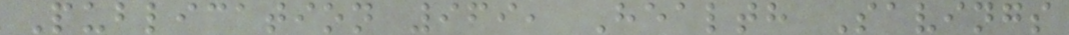Publication 969, Health Savings
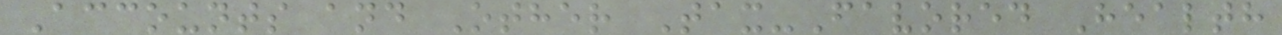Accounts and Other Tax-Favored Health
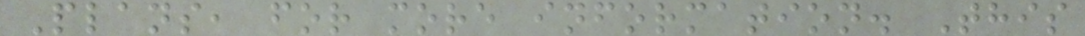Plans, for more information. This
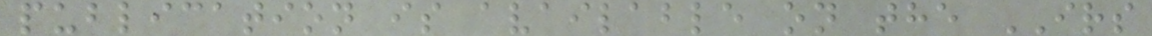publication is available on the IRS
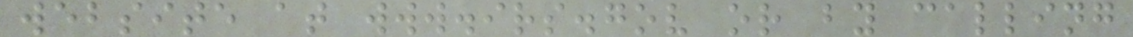website at www.irs.gov or by calling
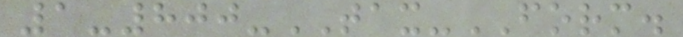1-800-TAX-FORM.
